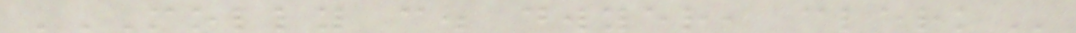MOLLY C. DWYER, CLERK
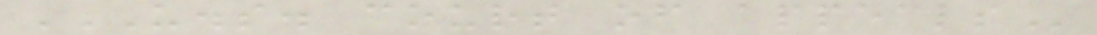U.S. COURT OF APPEALS
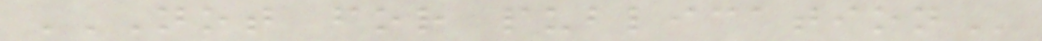NOT FOR PUBLICATION
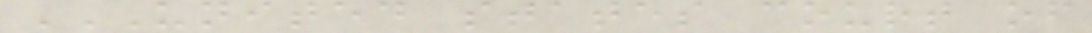UNITED STATES COURT OF
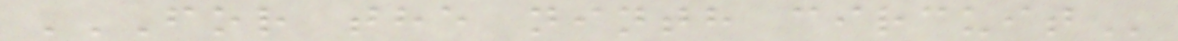FOR THE NINTH CIRCUIT
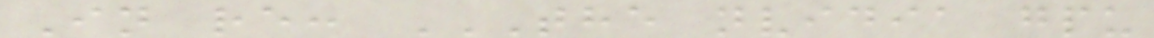In re: THE NVIDIA GPU
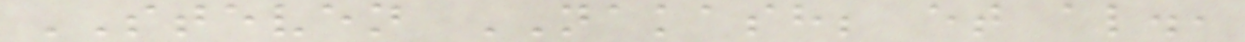STEVEN NAKASH; et al.,
